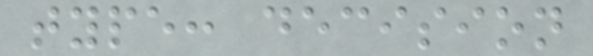type: decision
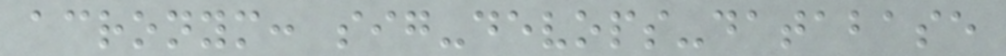acronym: sig-devops-database
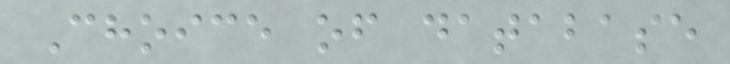Choice of database
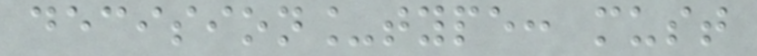decision_type: must
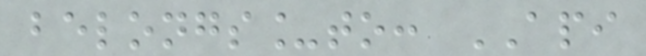belongs_to: API
